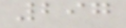297
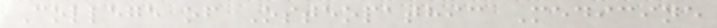College of Osteopathic Medicine
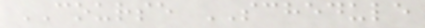COURSE SCHEDULE
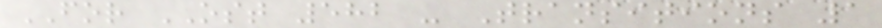FOR OST 582 - Transitions 1
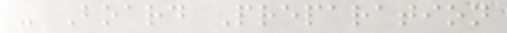- Board Preparation
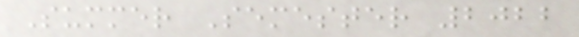Summer Semester 2022
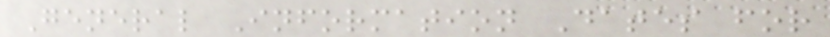General Information Dates for
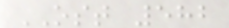OST 582
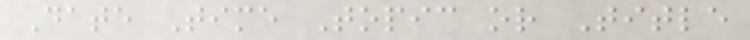Date Time Topic or Title
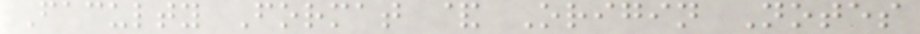Faculty Format & Origin Notes
